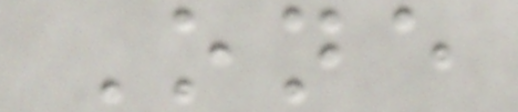One
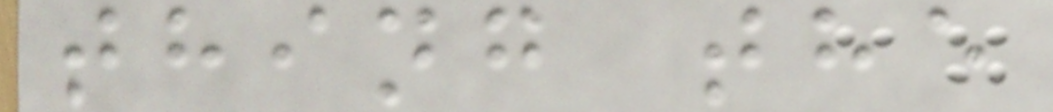thing the
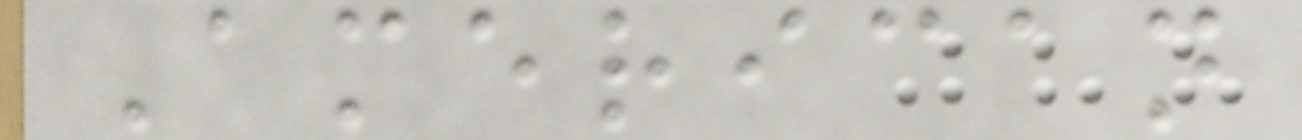American
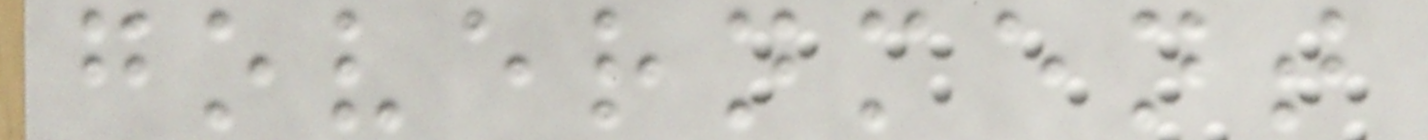government
